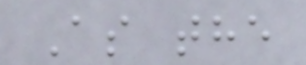As the
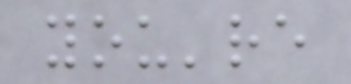you're
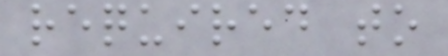required to
